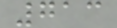713
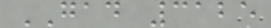GAD 3125
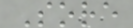Sore
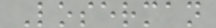Loserman
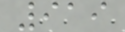919
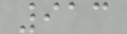913
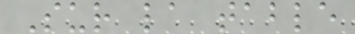Sur la table
